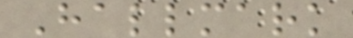Hallmark
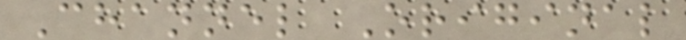Channel Original
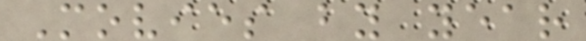Movies by year
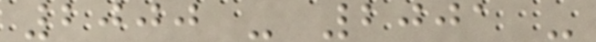2000 - 2001 -
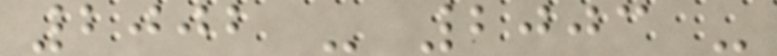2002 - 2003 -
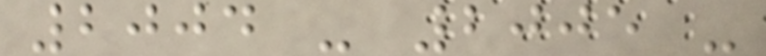2004 - 2005 -
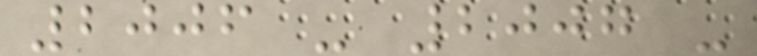2006 - 2007 -
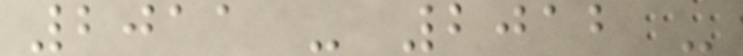2011 - 2012 -
